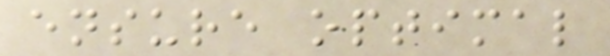ensure optimal
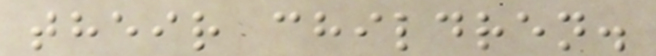their children.
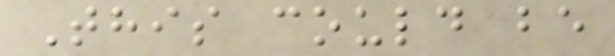This could be
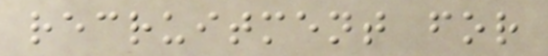recruitment for
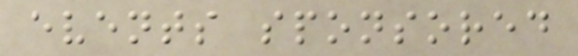events sponsored
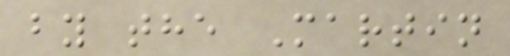by the Martin
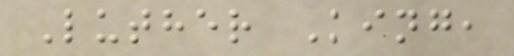Luther King,
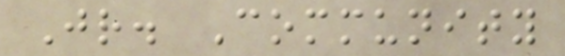Jr. Community
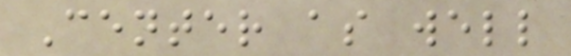Center as well
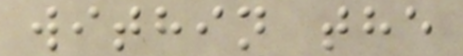within the
